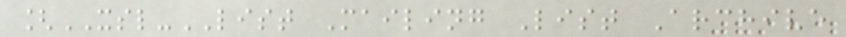[XSL-LIST Mailing List Archive
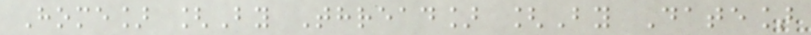Home] [By Thread] [By Date]
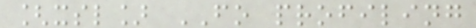[xsl] FO profiling
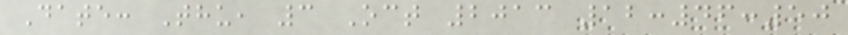Date: Thu, 3 Oct 2013 12:46:50
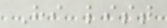Hi list
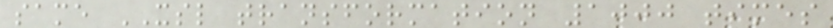same XSL transformation 1000 times
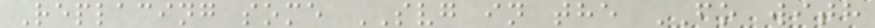Replacing some SVG in the FO with
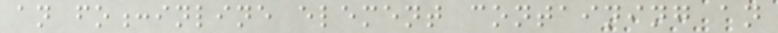an fo:inline element containing an
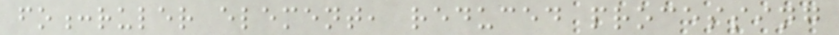fo:ruler element, reduced processing
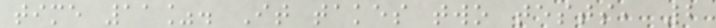time 11%. It takes two tests, 2
